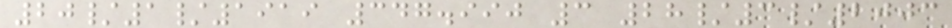20/1/1919 347.990 3 28/3/2003
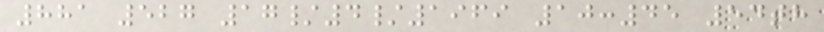881 527 17/4/1969 10:45 54th
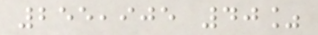255,905 40%
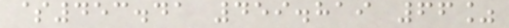$453.41 459.819 66%
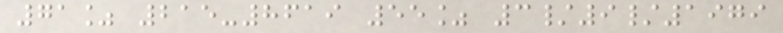71% 215-8619 55% 3/9/1979
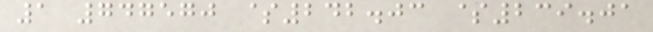1 747570 $242.03 $239.01
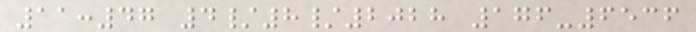11:47 4/8/2028 176-6536
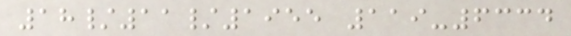18/11/1955 119-6334
